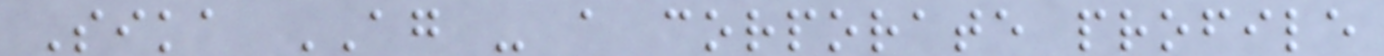Sika AG - a corporate profile
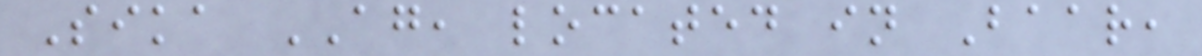Sika AG, located in Baar,
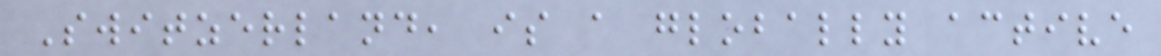Switzerland, is a globally active
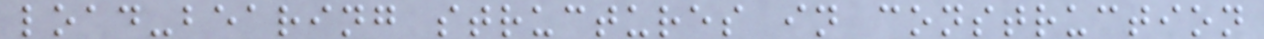load-bearing structures in construction
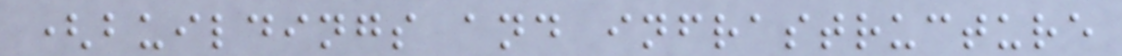(buildings and infrastructure
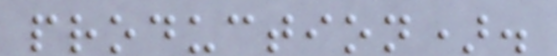production).
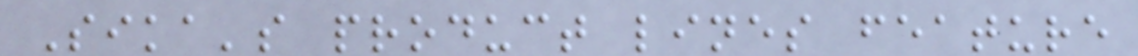Sika's product lines feature
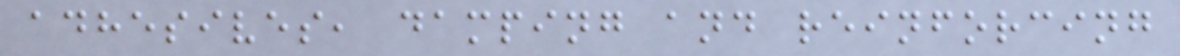adhesives, damping and reinforcing
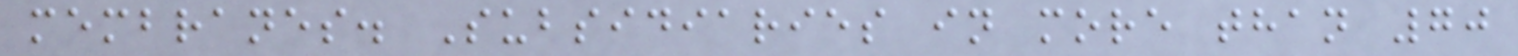membranes. Subsidiaries in more than 70
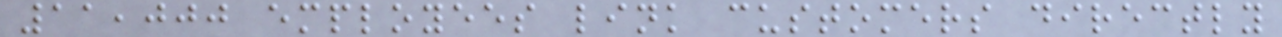11,000 employees link customers directly
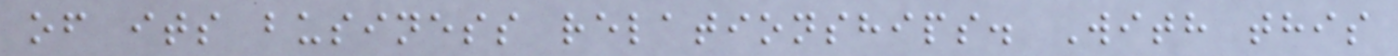of its business relationships. With this
